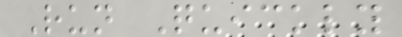Run Quickly
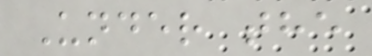Under the
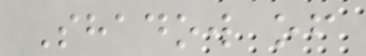Shadow of
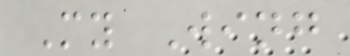My Wing
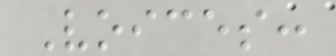Voices:
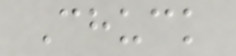Chuck
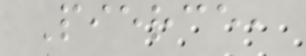Pierce,
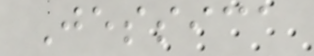Jessica
